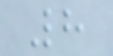8
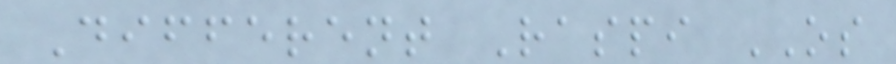Different Raspi OS
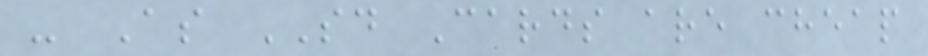- As SD Cards are cheap
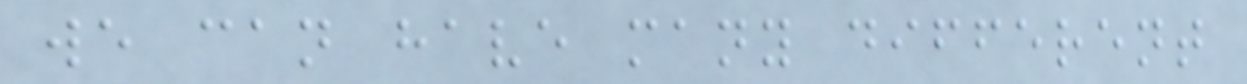we can have many different
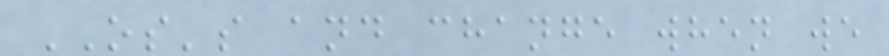OS's and change when we
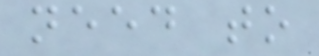need to
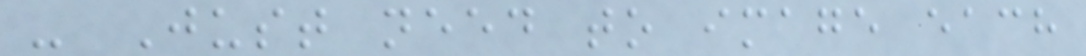- Just need to image each
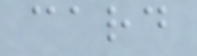card
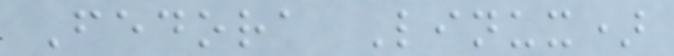Fedora Linux)
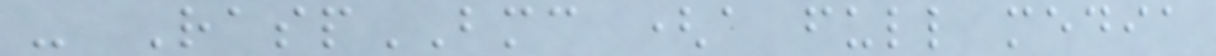- RaspBMC (a full media
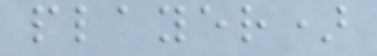player)
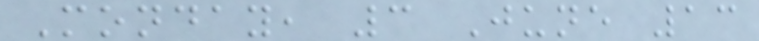Monday, 3 June 13
